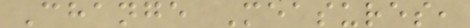Change Measures,
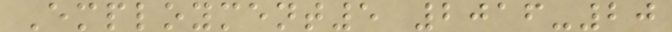Employment5 2016-20
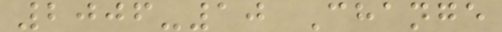2006-10 Change
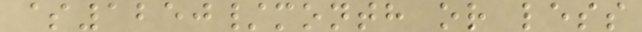$1250/month or less
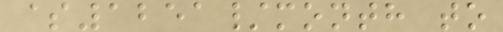$1251/month to
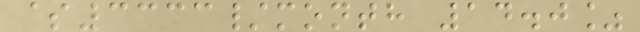$3333/month 14.0%
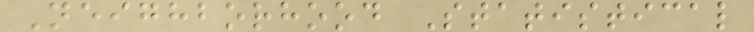Neighborhood Statistical
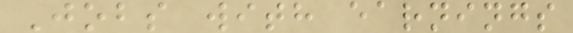Jobs with earnings
